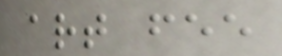art fee
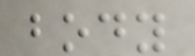body
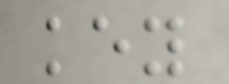key
